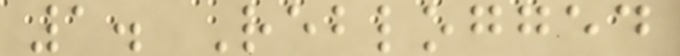1. Reblogged
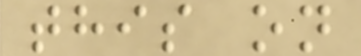this on
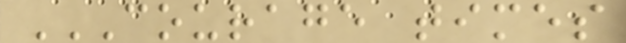COURAGE TIMES
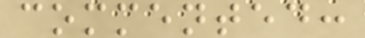commented:
